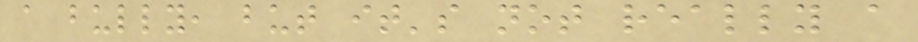a bully, but it's not really a
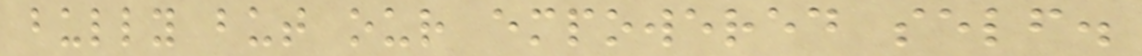bully but our empowered self.
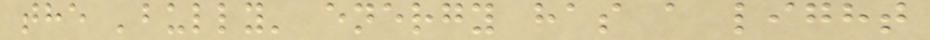the 'bully' energy has a light
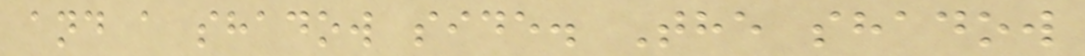and a shadow side. The shadow
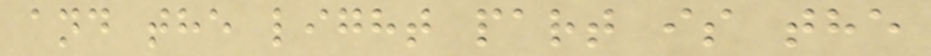and the light part is the
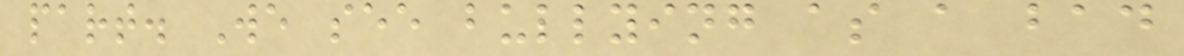part. We see bullying as a bad
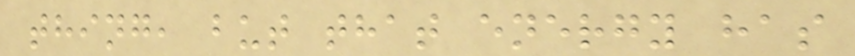thing, but that energy has
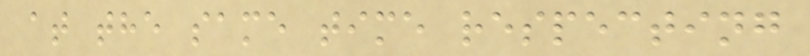at the same time respecting
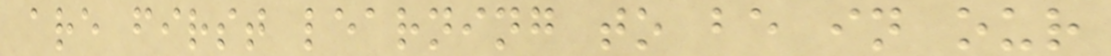are first learning to be in our
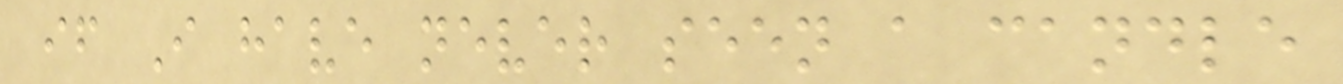if I have never seen a candle
